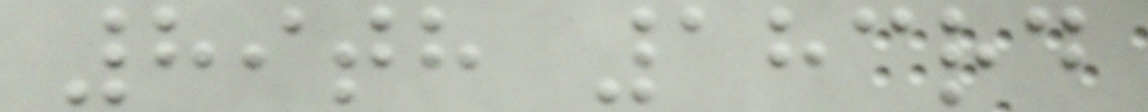89th 183rd
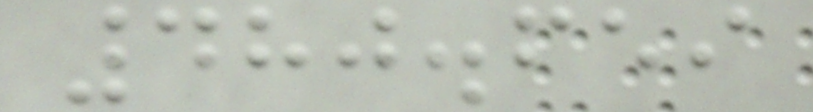480.659
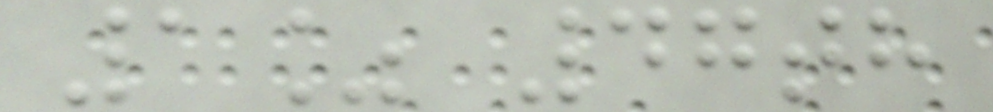1% 47th
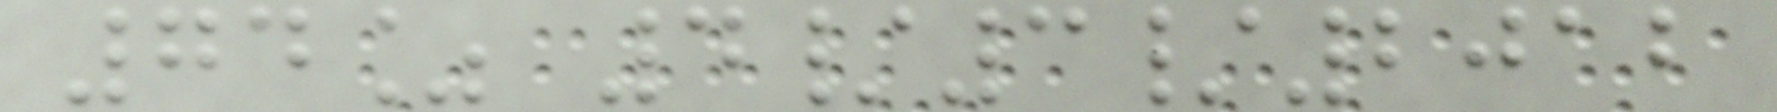74% 4/3/2012
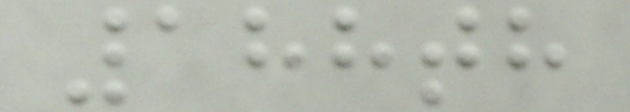188th
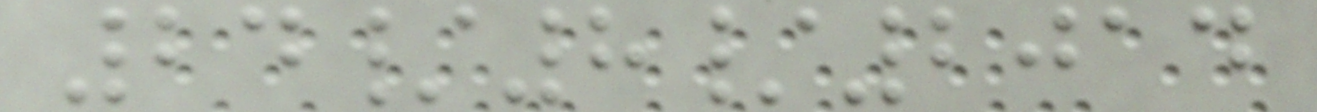24/8/2014
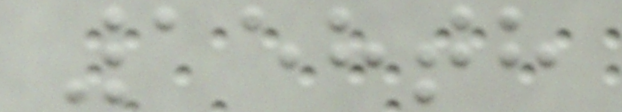158th
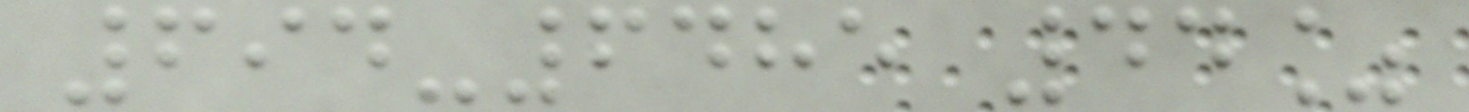694-6485 44%
